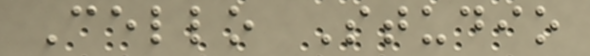Cello Studio
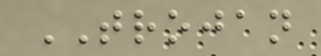TROJAN
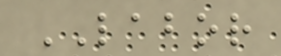LABOR
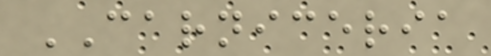CARNICERIA
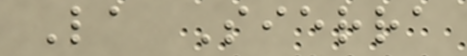La Sierra
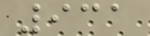931
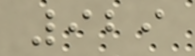929
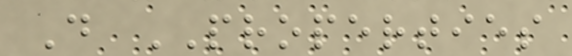D PROPERTIES
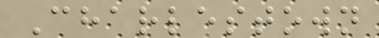Charlestown
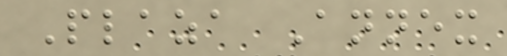Plaza Annex
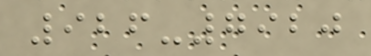926-7920
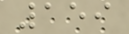159
